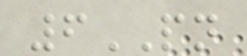6PN
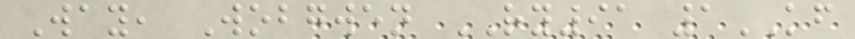Way, Wobgwen RY91 1KF
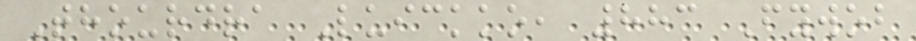Thourdra Luickko, 883 Fywob
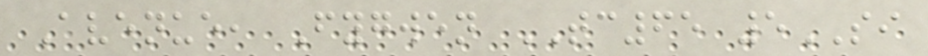Avenue, Fygwen TC65 5SI
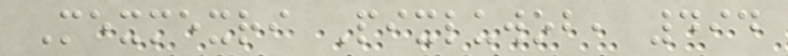Mexmexri Pixluwob, 494
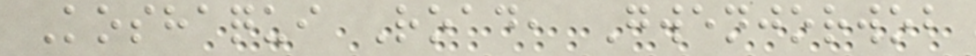Koshaqui Road, Gwenjorwob
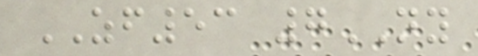ZF53 7NY
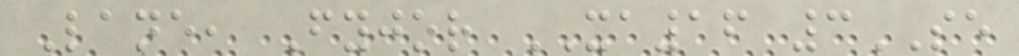Lane, Fyjor XA16 3SE
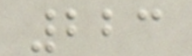223
